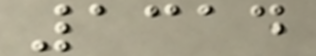1314
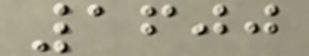1600
